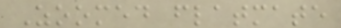Zoomed flatmate
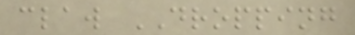claw DROPPING
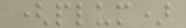(plum)
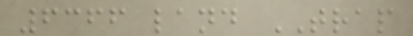6366 land TRAP
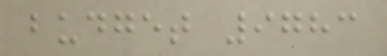budget 9783
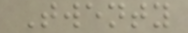Twenty
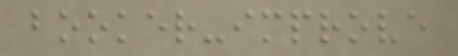booker-improve
